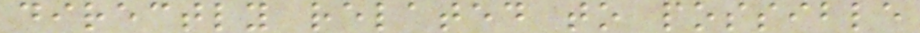directly related to possible
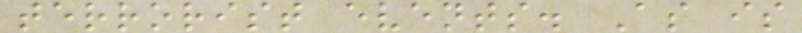terrorist events. As is
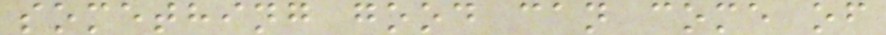something good can come of
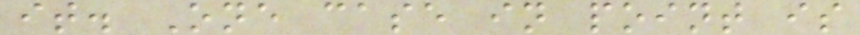it. One case in point is
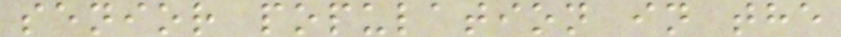senior population in the
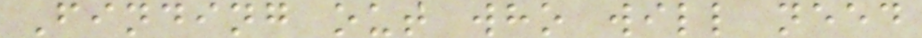Finding out who will need
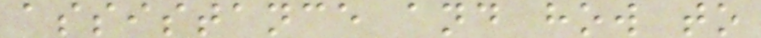assistance and how to
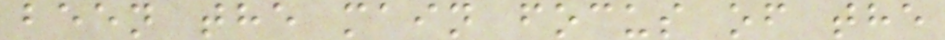been the main focus of the
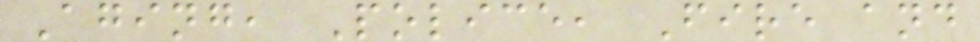Aging, Police, Fire and
